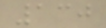130
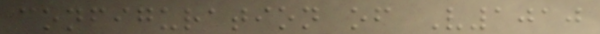configuration of V1010
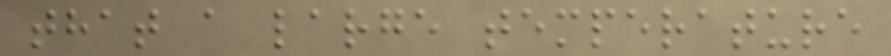that a large temperature
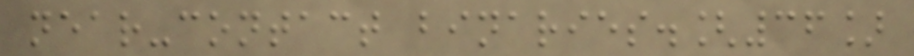near-contact binaries.[36]
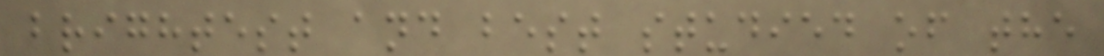brightest and best studied of the
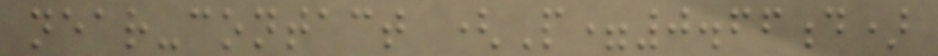near-contact (P=0.66d)
